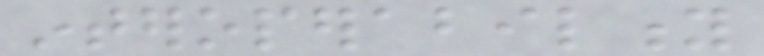interoperability
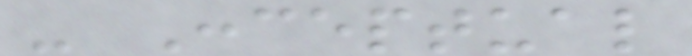- Conceptual
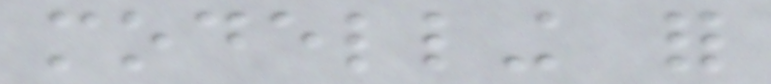modelling for
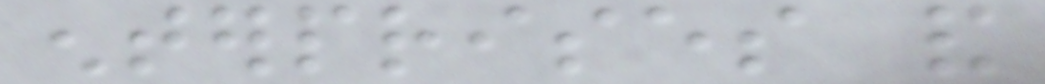enterprises and
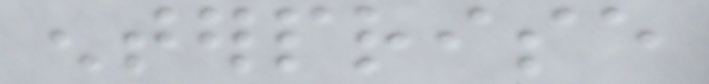enterprise
